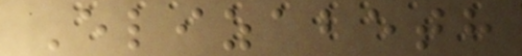Elizabeth
